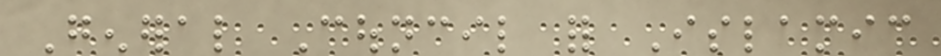General Council for Islamic
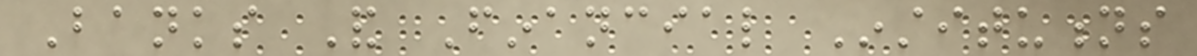Banks And Financial Institutions
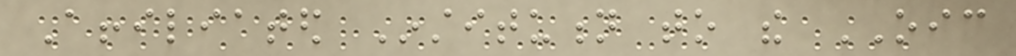Affiliated Institution to the OIC
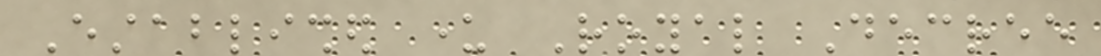Established under Royal Decree
